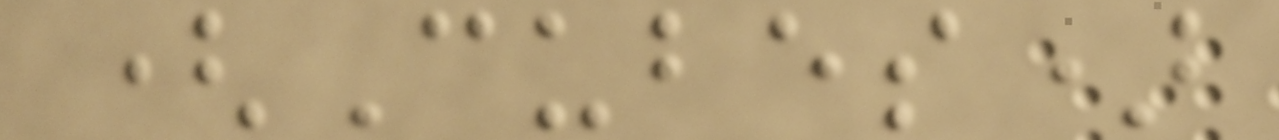(Cubes)
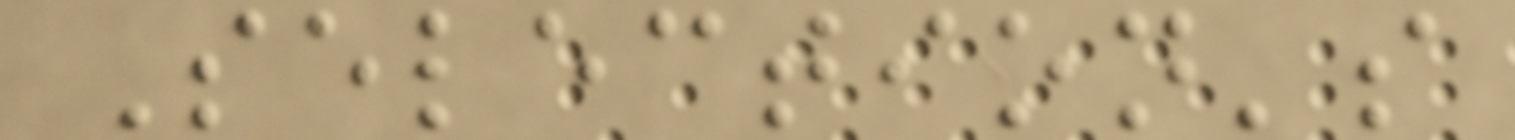Selection's
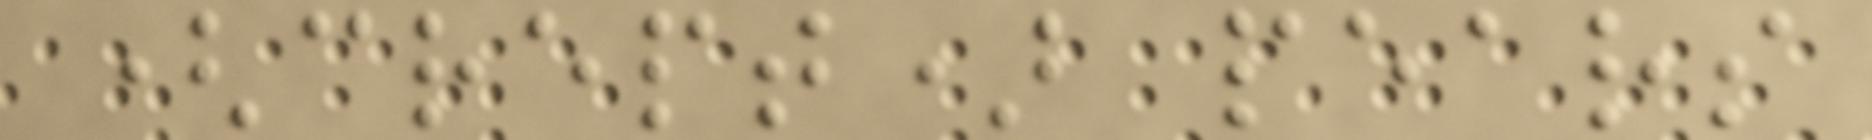(crept) pears
